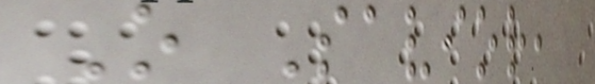O Savior,
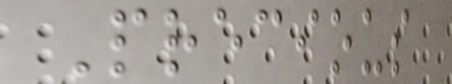Precious
